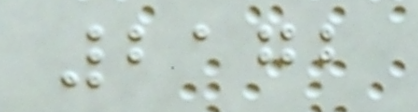2172
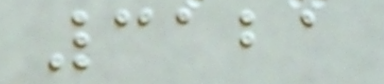3121
